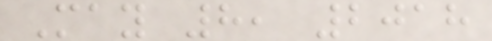May 8, 2018
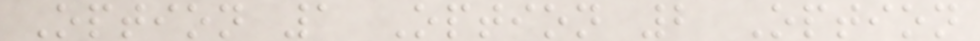Option 1 Option 2 Option
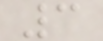3
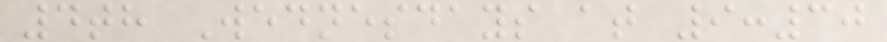4th Wednesdays at 9:30
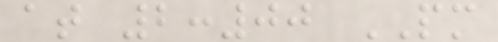at 2:00 PM
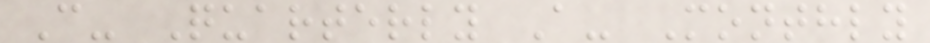C- Quarterly A- Monthly
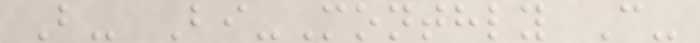B- Bi-Monthly C-
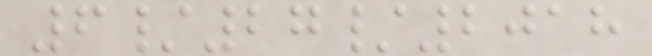6/27/2018
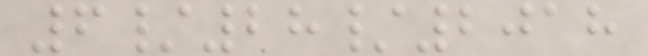6/28/2018
